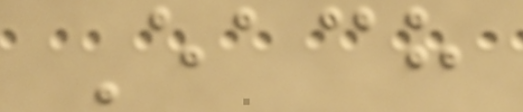Each
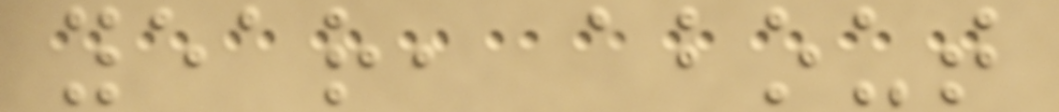year, about
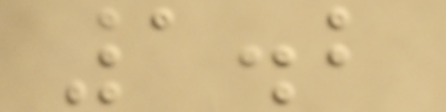1.2
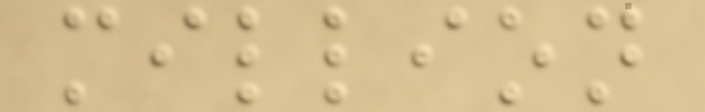million
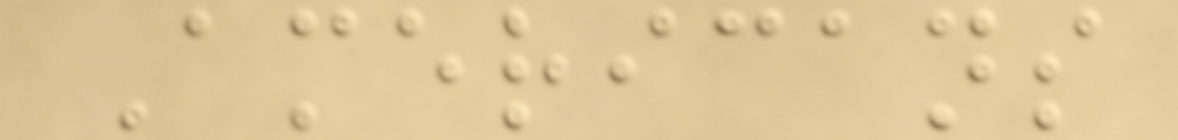Americans
